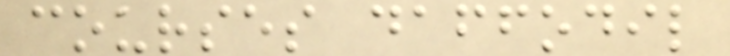courses daffodil
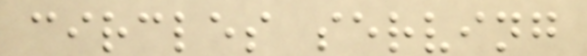circles serving
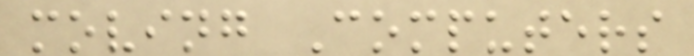moving Computers
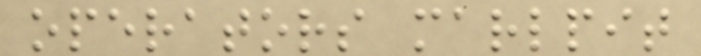operators marlpit
